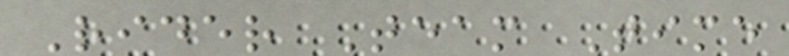Rider Team Time
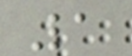1
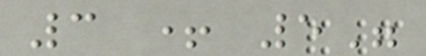3 + 5"
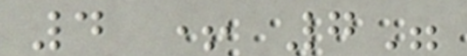4 + 7"
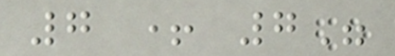7 + 7"
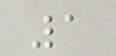1
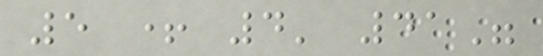5 + 4' 41"
